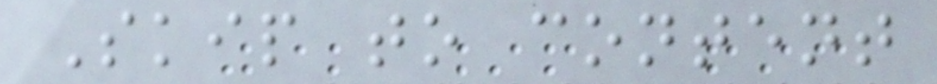Skip to content
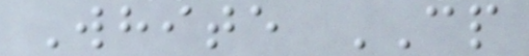White CP
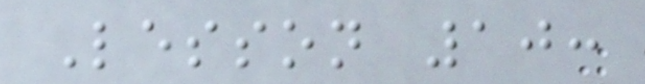Lesson 10:
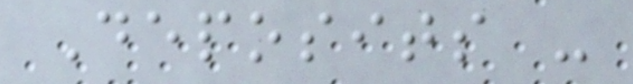Deposits -
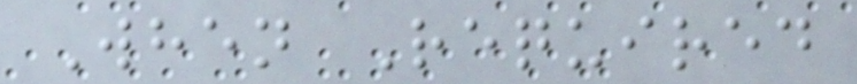When Required
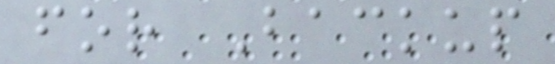for Backup
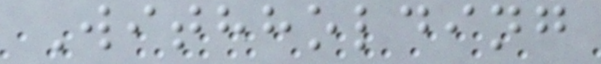Withholding
